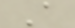A
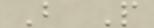B P
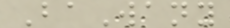BaWany
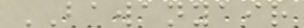BAWANYAIR
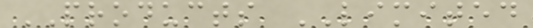PRODUCTS LIMITED
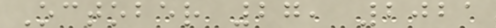October 27, 2021
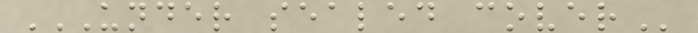UNDER SEALED COVER
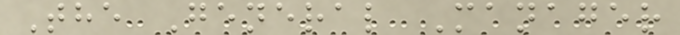The General Manager
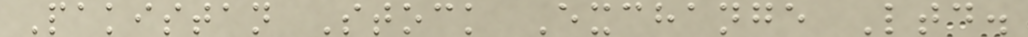Pakistan Stock Exchange Ltd.
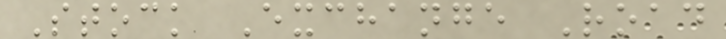Stock Exchange Road
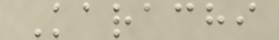Karachi
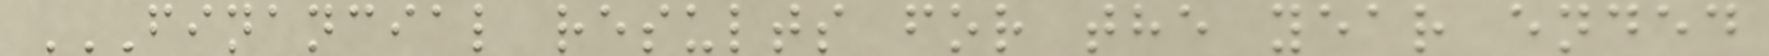FINANCIAL RESULTS FOR THE YEAR ENDED
